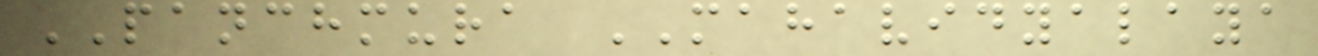PANCHMURA MAHAVIDYALAYA
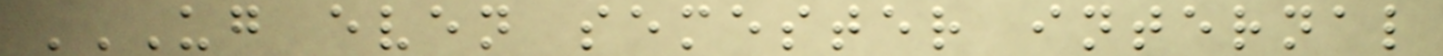UG EVEN SEMESTER INTERNAL
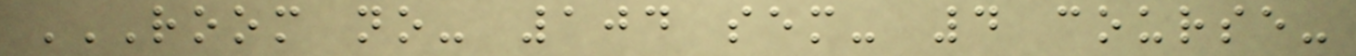ROOM NO- 104 SEM- 4 COURSE-
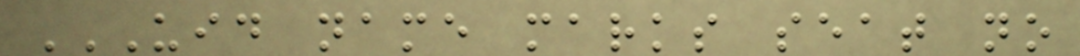UID NAME MARKS SEAT NO
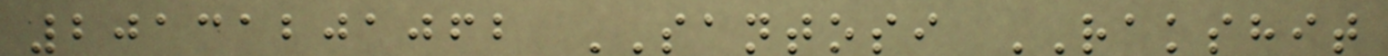20131201062 SANTOSI RAKSHIT
